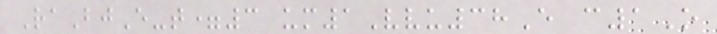RaBjE-t=3 um1Vvu38E c1O
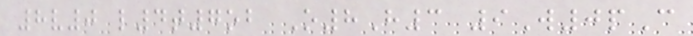8v0 l4t7ob O8H3 9W0pC
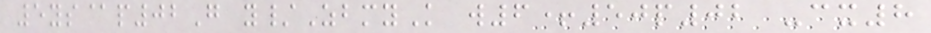5ys@p02G y/ZbmyK w6+50p02 -cx8
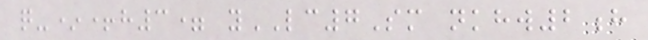q-*+h3= yLC7Sm nkhw2h
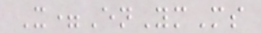X=EnYmMs
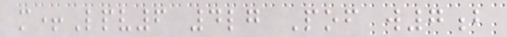m+Lpv6 4lg Pof w7b
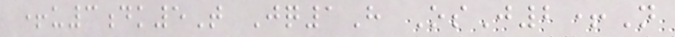+u3dk5T Jq1H OsJ2+N
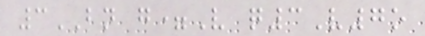3BN g=V q3V7o
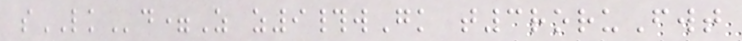sLKd=Z z9#wGk t3roruFwt
